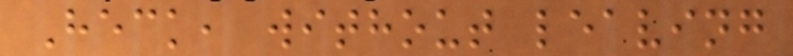Heck, without leaving
